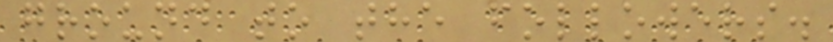ground to the followers.
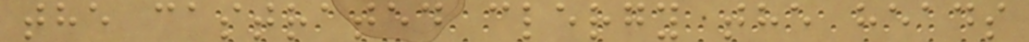the castrated clergy the heads
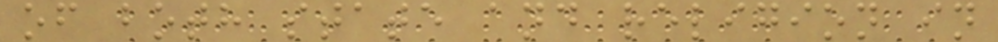of both state and religion in
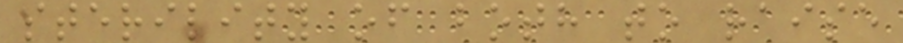sterility of both to raise
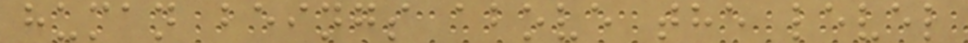human beings above the level
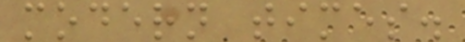modern times.
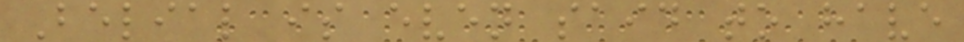Belial is even said to have
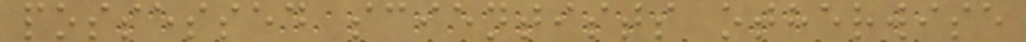possessed scientists otherwise
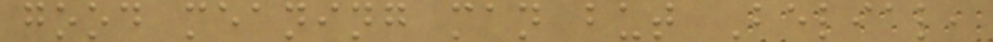good meaning man but Belial,
